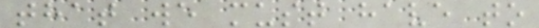that we must have to
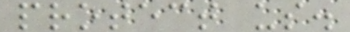protect us.
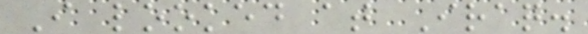I looked at Iraq.
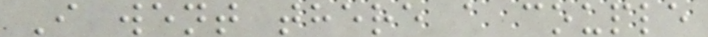I went there a couple
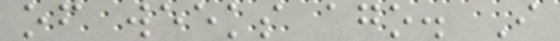of weeks ago. I
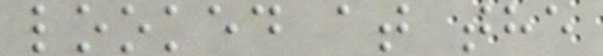looked at the
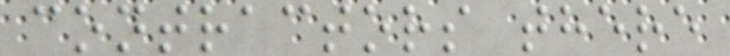contractors there
